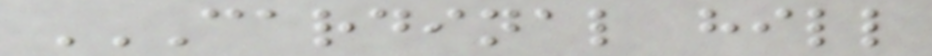CARDINAL HILL
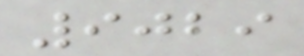9029
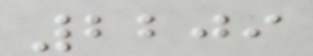2209
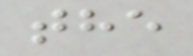the
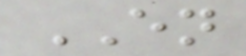EN
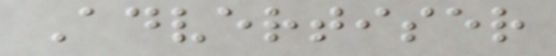Advertiser
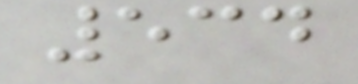534
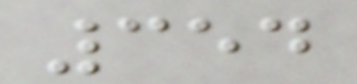354
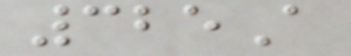325A
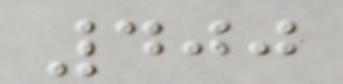400
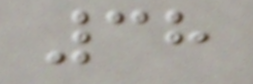38
